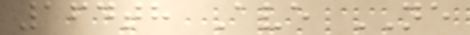164th Ave NE
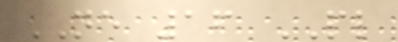NE 16 PL
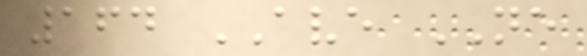164 AVE NE
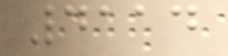4114
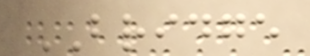BRIDGE
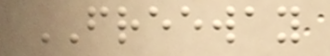FREEWAY
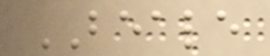BEALE
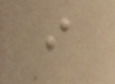i
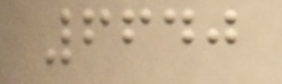6640
